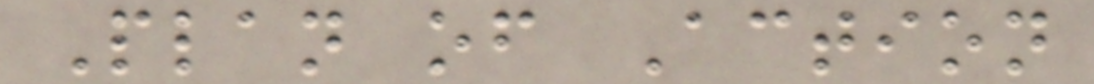Plan of Action
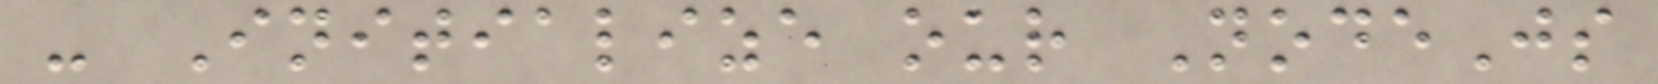- Initialize our NodeJs
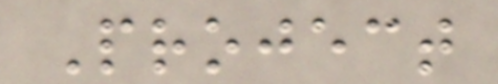Project
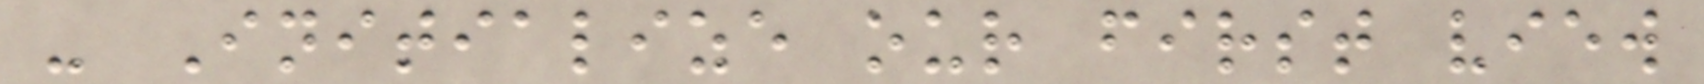- Initialize our first view
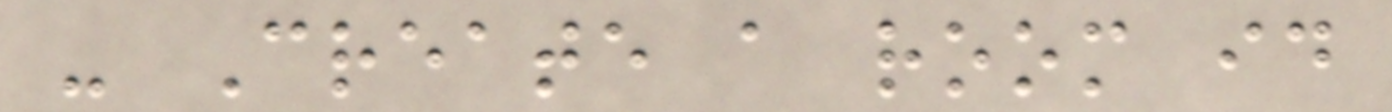- Create a room id
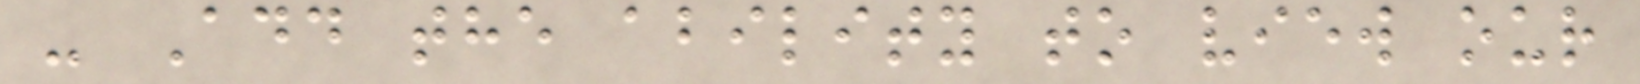- Add the ability to view our
